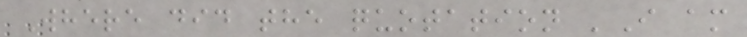Where did the quotation 'I am
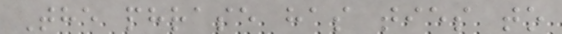The phrase has ties to
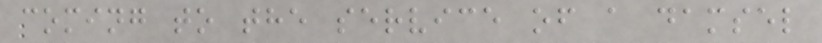coming to the service of a damsel
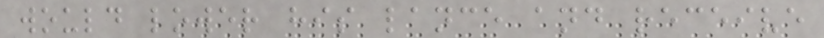would lower his lance and receive
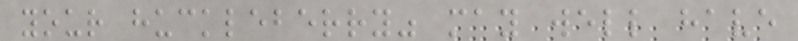your huckleberry" may well have
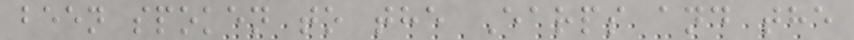been spoken to the Earps and the
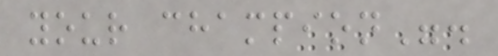your champion".
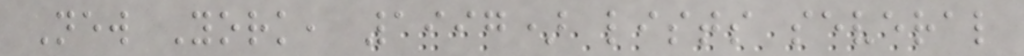New York, 1997) lists several
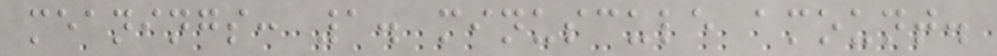meanings: 1. minuscule amount.
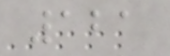121
